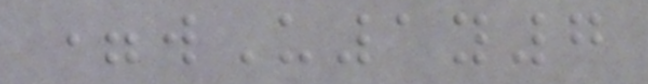=wU1y7
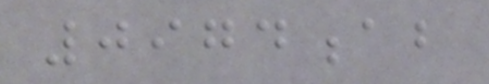0974ab
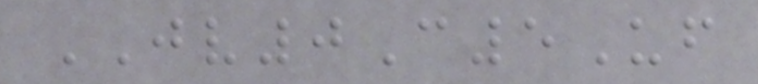JV0C5Uf
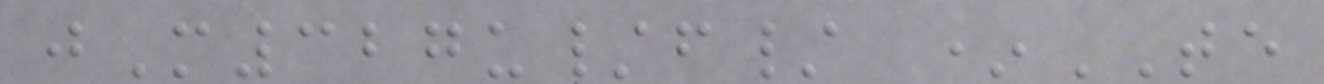jM327u/f/ *TE
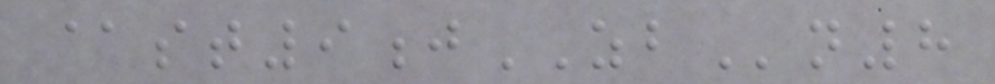@st9jZBn8
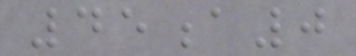45a0
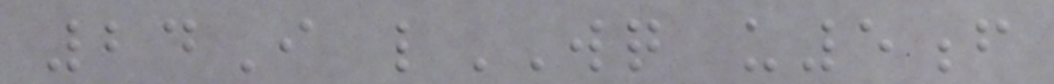24I lWQ u5f
